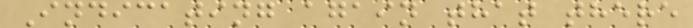Indicating again that there
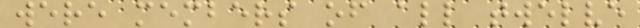were members of all twelve
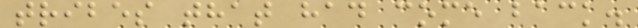tribes that had come back.
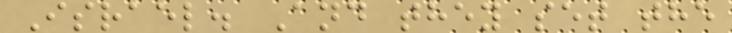Israel. And they set the
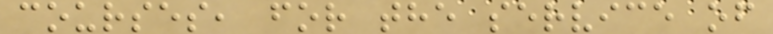courses, for the service of
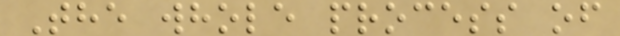The whole process of
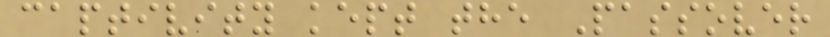captivity kept the Passover
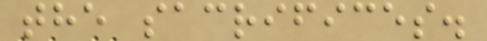the sacrifices.
